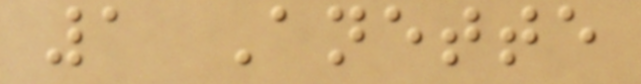1 Anette
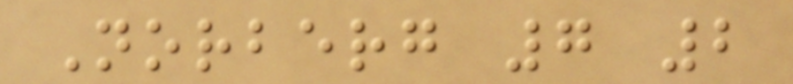Norberg 7 2
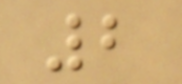2
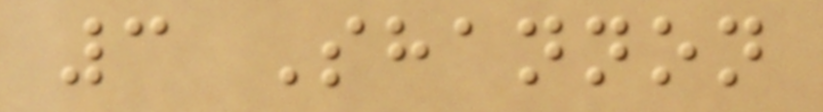3 Shannon
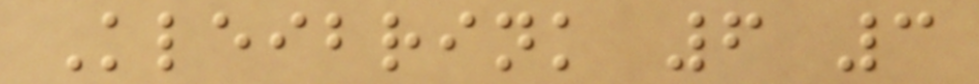Kleibrink 6 3
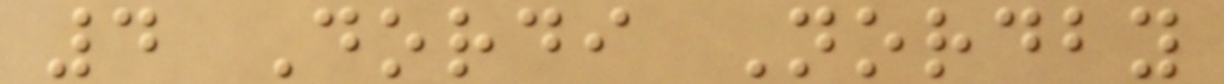4 Dordi Nordby
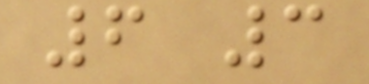6 3
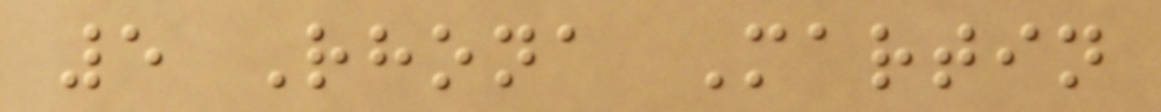5 Rhona Martin
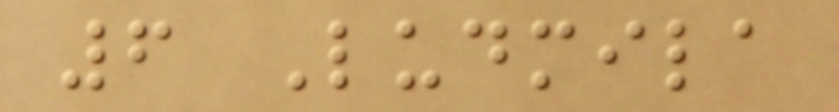6 Ludmila
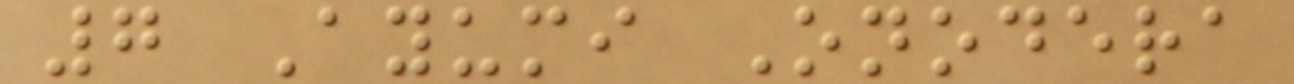7 Ayumi Onodera
